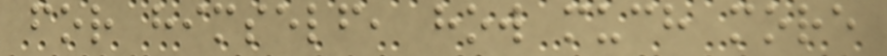for himself, how much more
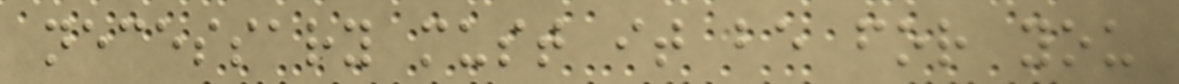necessary must it be for you
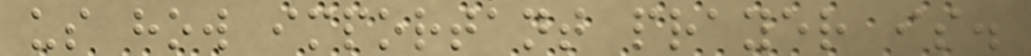us how important prayer is.
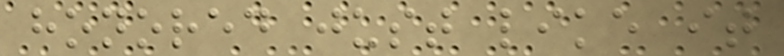honored just like it
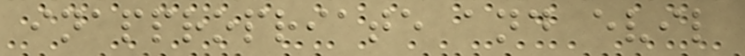inappropriate and evil
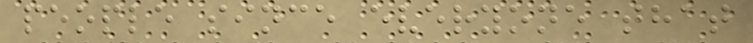people since everyone that
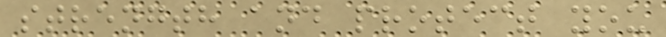strength and protect you
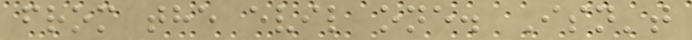from the evil one. Isn't
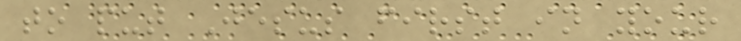to put Jesus first in your
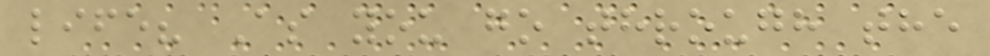life? As you go through the
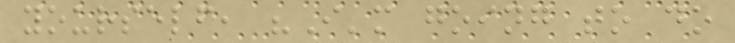yourself, "I'm going to do
